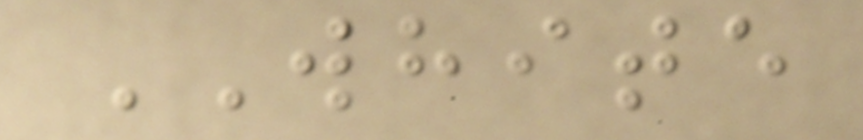WHITE
